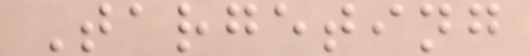Targeting
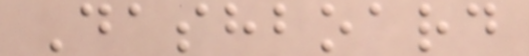Dashboard
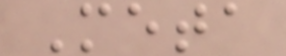Meta
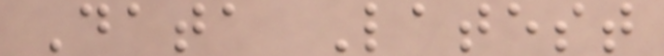Data Latest
